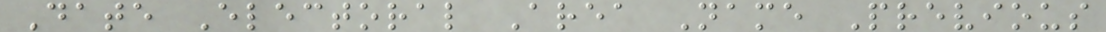Date Electoral Area Name Previous
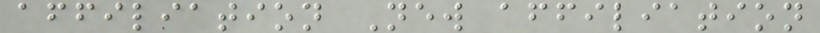affiliation New affiliation
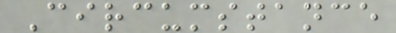Circumstance
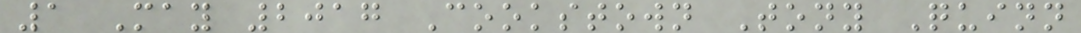1 May 2017 Cookstown Tony Quinn
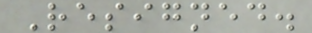Resigned.
